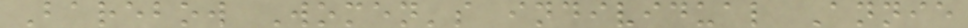Barebow Women's individual Annie
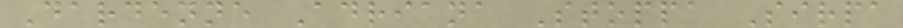Dardenne Adriana Stoppa Sirpa
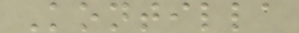Kontilla
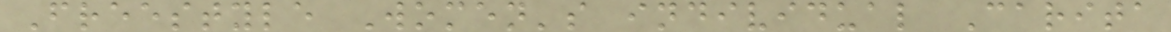Freestyle Women's individual Carita
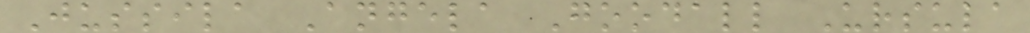Jussila Angela Goodall Ursula
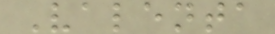Valenta
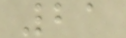21
